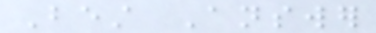Best Answer
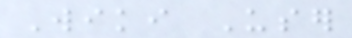Wiki User
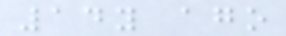14y ago
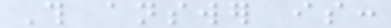This answer is:
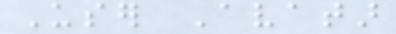User Avatar
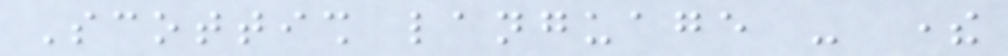Scottish language - there
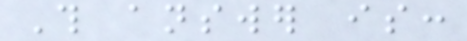This answer is:
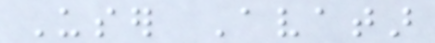User Avatar
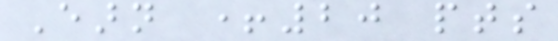Earn +20 pts
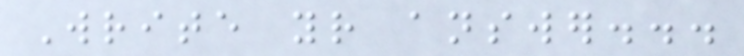Write your answer...
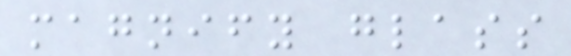magnify glass
